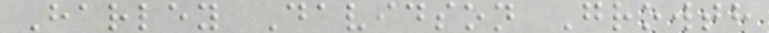Harley Davidson Growth
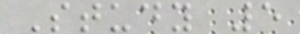Study 5
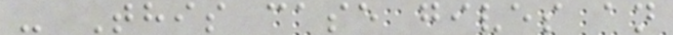- This case gives an
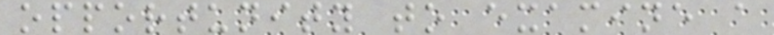opportunity to examine a
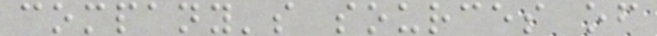company's sources of
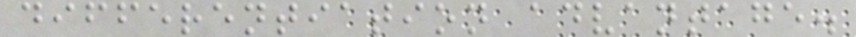differentiation advantage.
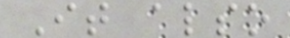It also
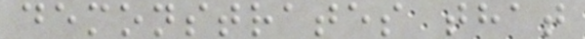demonstrates that
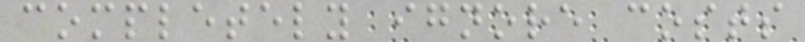completely ignore costs
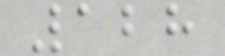128
